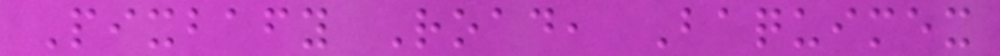Pixbafy Road, Baquimex
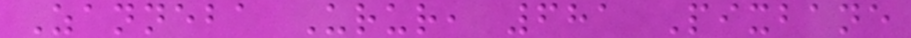Zanneba Urur, 681 Pixbane
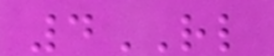4RL
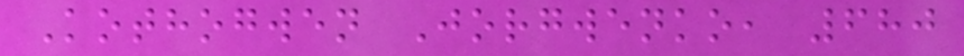Kothogwen Jorgwenko, 680
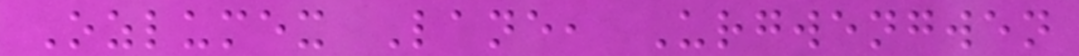Ozlumex Lane, Urgwengwen
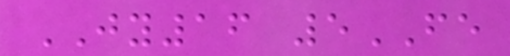JY16 5FE
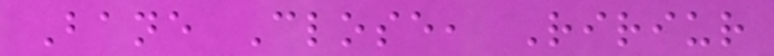Bane Close, Ririur
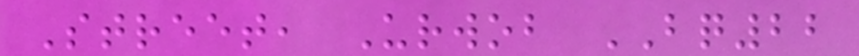Street, Urwob BQ22
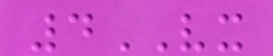4VX
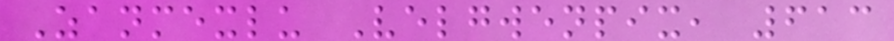Zanmexlu Velgwenpix, 613
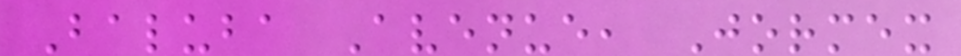Baluba Avenue, Jormex
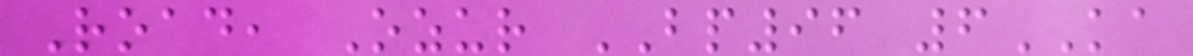Road, Ozur BP96 6KA
